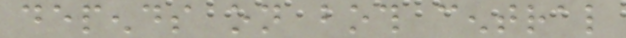depends on both central
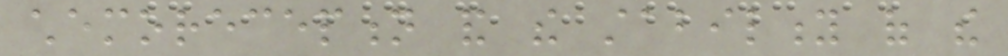chemoreception and the stability of the
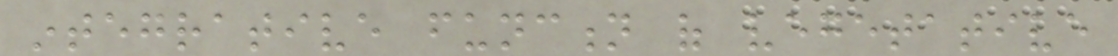integrative function of vegetative
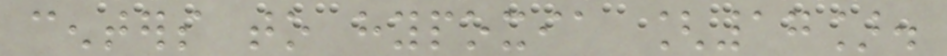centers to hypoxia [17].
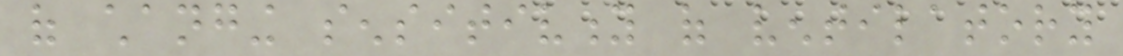of changing sensitivity of ventilatory
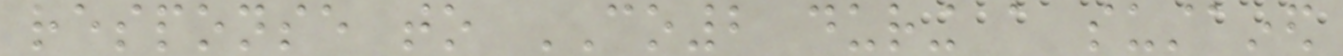response to CO2 during a sustained
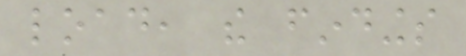load, the findings
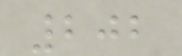202
